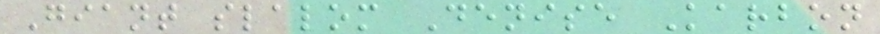Giant slalom Denise Karbon
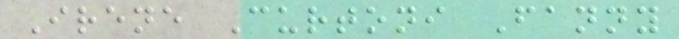Irene Curtoni Fanny
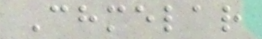Chmelar
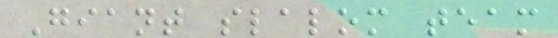Giant slalom team
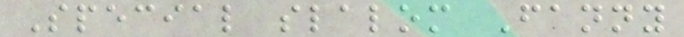Special slalom Fanny
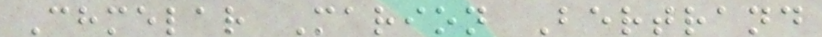Chmelar Marion Bertrand
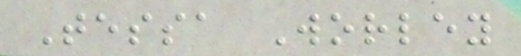Tessa Worley
